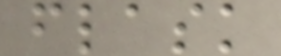flask
